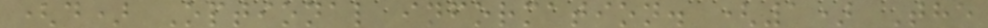(d) Optional information. (1) The
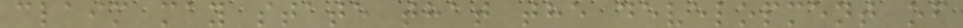claim may state that the development of
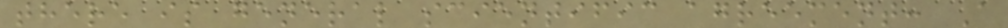there is general scientific agreement: A
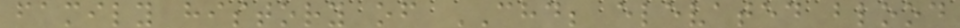family history of CHD; elevated blood
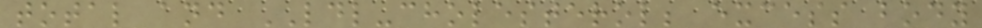total and LDL-cholesterol; excess body
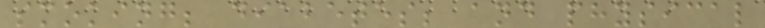smoking; diabetes; and physical
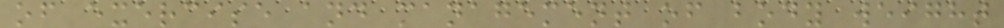of exercise and management of body weight
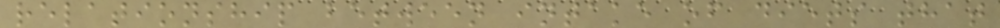relationship between intake of diets that
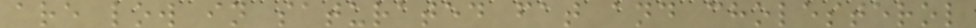are low in saturated fat and cholesterol
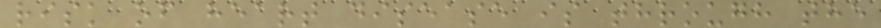risk of heart disease is through the
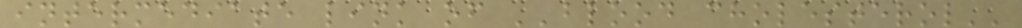intermediate link of ''blood cholesterol''
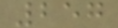257
